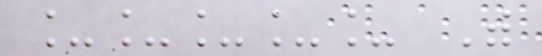_____ With
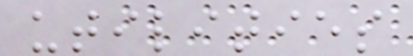utilities
